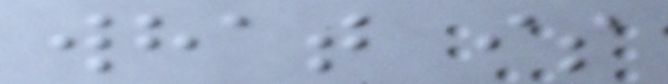what is
